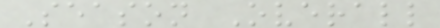Season Overall
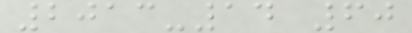2013-14 60
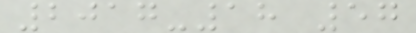2017-18 57
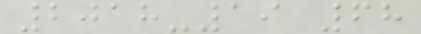2018-19 68
